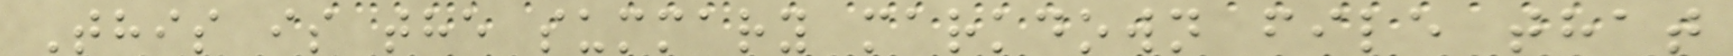This is the summary markdown file that
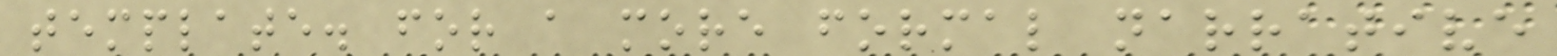template. for a more formal narrative
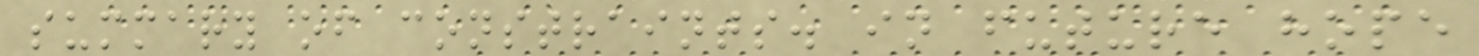summary of constraints. in future hope
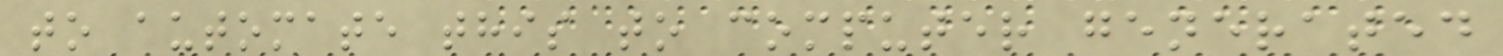to automate this to computer generated
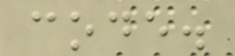code.
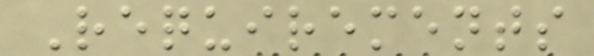Requirements
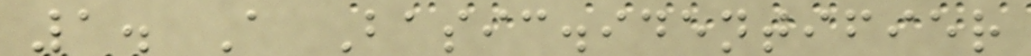1. A Basic.identifier
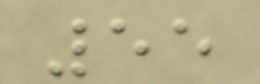55
